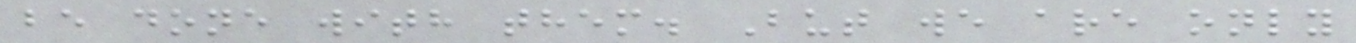be done with them. But we are only
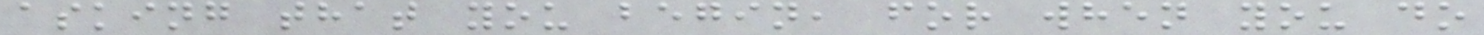asking that you begin, for when you do
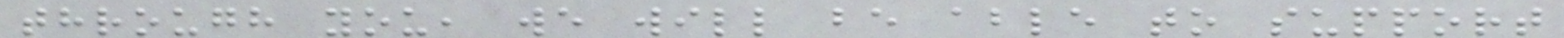through you, we will be able to support
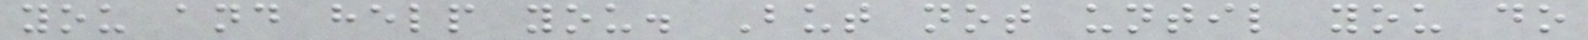you and help you. But not until you do
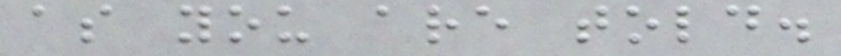as you are told.
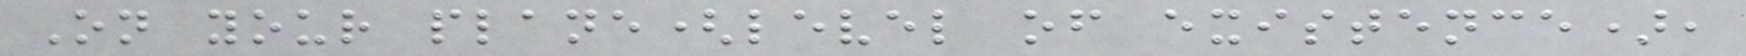On your plane(level of existence),
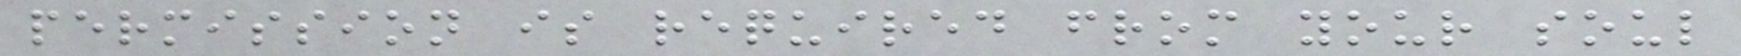permission is required from your soul
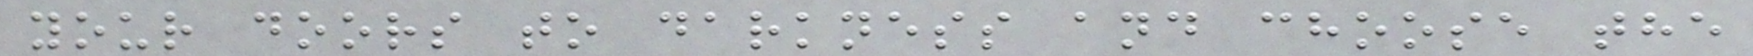your doors to darkness and choose the
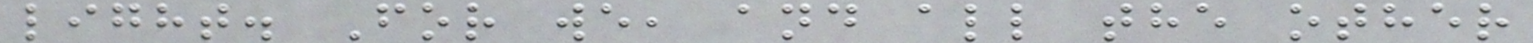light. For we, and all the other
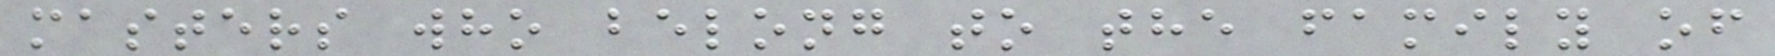masters who belong to the family of
